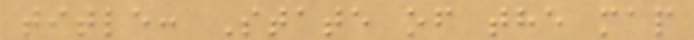title: State of the map
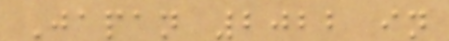Japan 2022 in
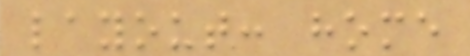layout: home
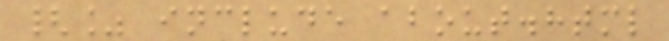{% include about.html
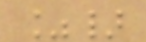%}
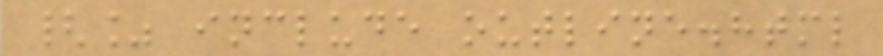{% include outline.html
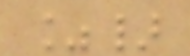%}
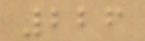226
